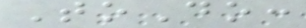ToDo:
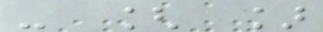- [ ]
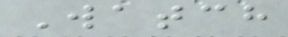Watch
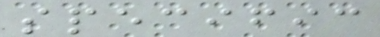specific
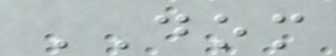DOM
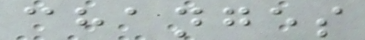changes
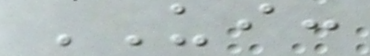UI:
